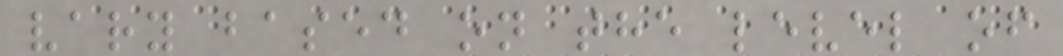vary based on the level of
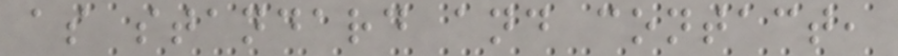as standard and contact,
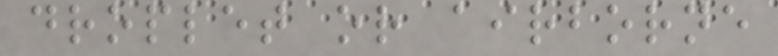droplet or airborne
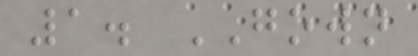1. GOWN
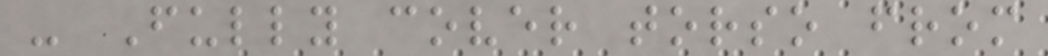- Fully cover torso from
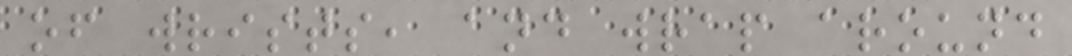of wrists, and wrap around
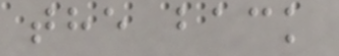the back
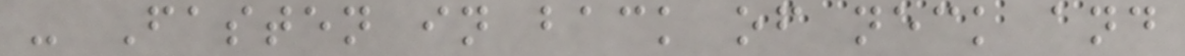- Fasten in back of neck and
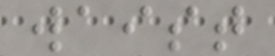waist
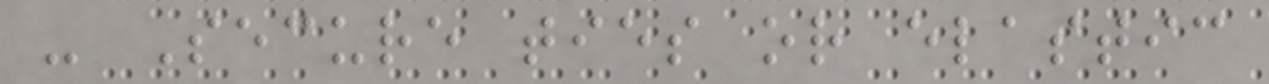- Secure ties or elastic
